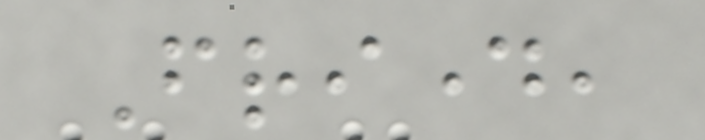Friday,
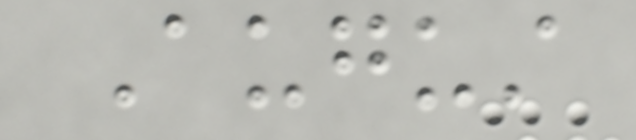August
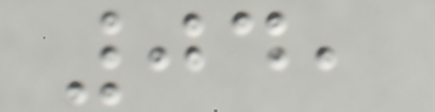04,
